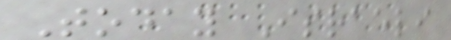Today Israeli
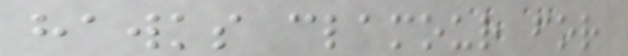hawks clamour for
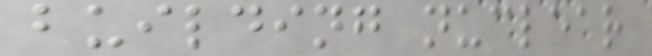building nuclear
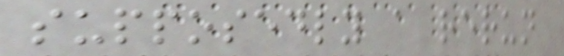supposedly a rerun
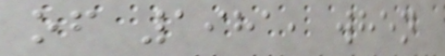of 1981, when
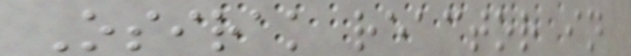Osirak reactor in
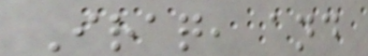Iraq, and
